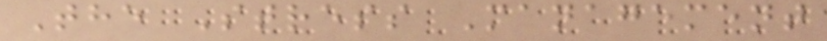The Stress Management
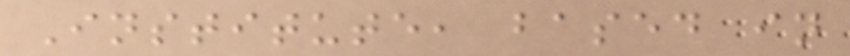Institute, based in
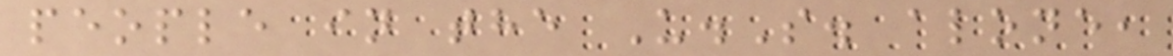people in the U.S. alone,
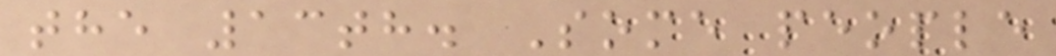the 13th. Some people
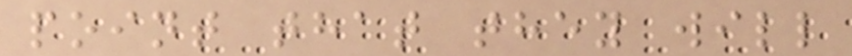point that they will
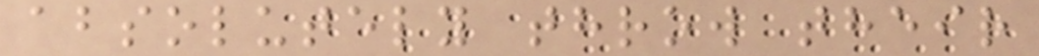absolutely throw their
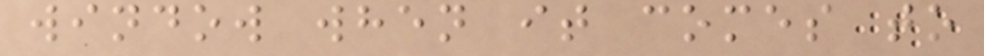window when it comes to
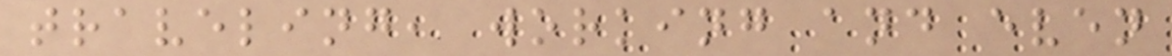traveling, working and even
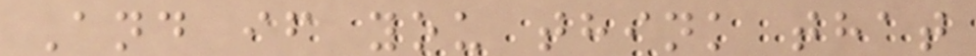And if you think that
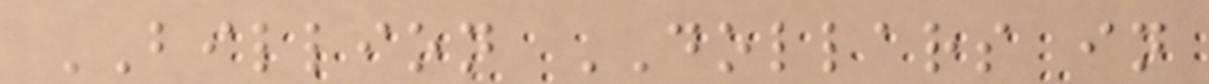BILLION DOLLARS in
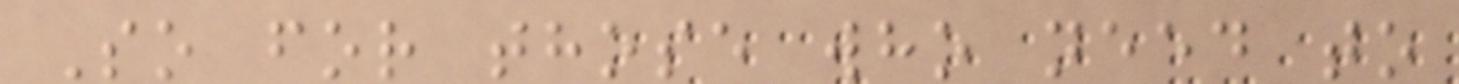So for those who need to
